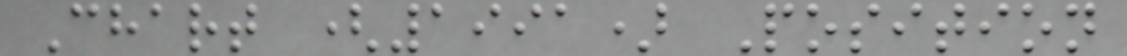Chart (1991) Position
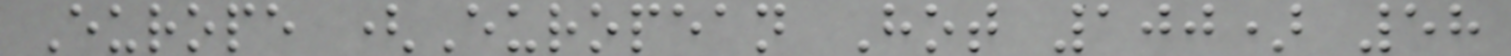Europe (European Hot 100) 58
